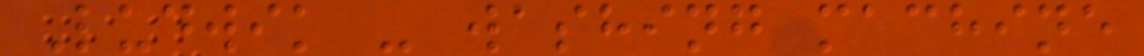Ludwik - washing machine
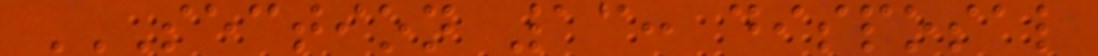SECTION 13: DISPOSAL
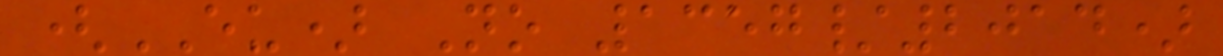(EU) No 1357/2014)
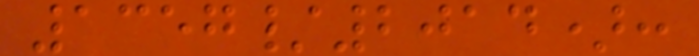1357/2014):
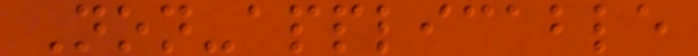Non-applicable
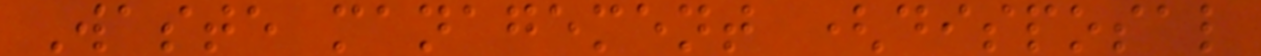Waste management (disposal
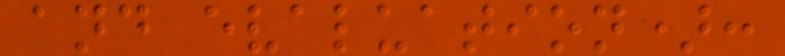and evaluation):
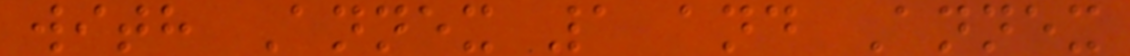with Annex 1 and Annex
